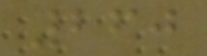260
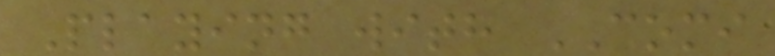Playing with COMI
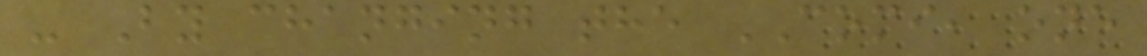- By changing the COMI, one
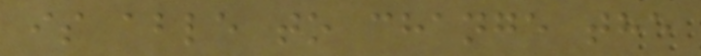is able to change the
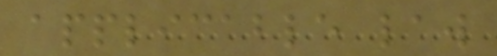applicable law
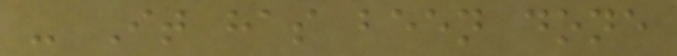- It has been done
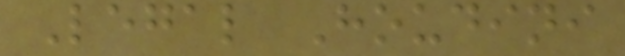Legal Houdini
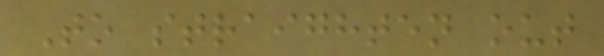To straighten out
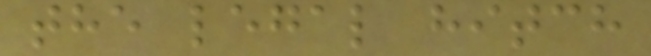the legal hitch
